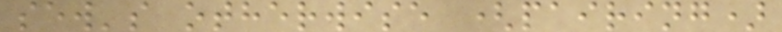sew's otherwise (pairing)
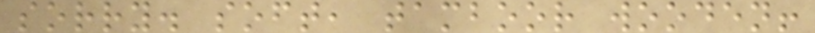sorry. soft, tamboor wooden!
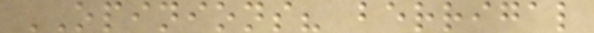OPINIONS? berrigal
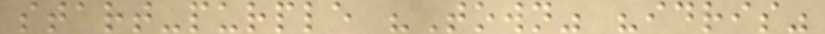start-purple "Town" "idris"
